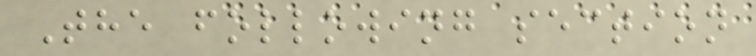The following section
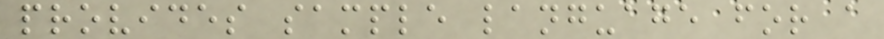provides sample language for a
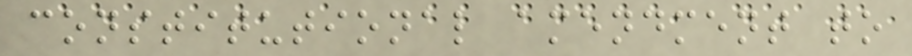constitutional amendment to
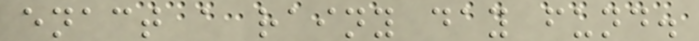enact a rainy day fund.
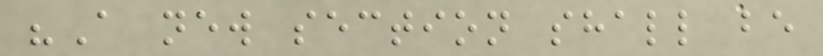"A new section shall be
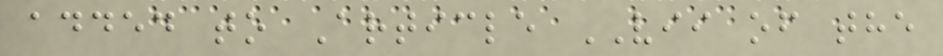added to Article VII of the
